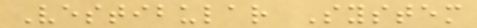Vestibular System
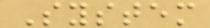System
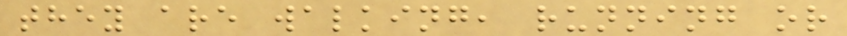they are walking, running or
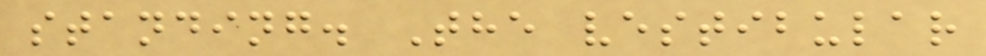standing. The vestibular
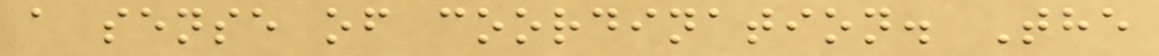a sense of coordination. The
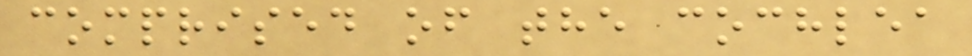comprised of the cochlea
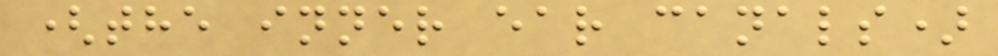(the inner ear canals)
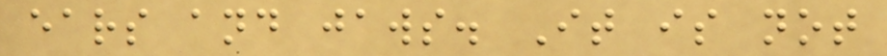ears and jaws. It is not
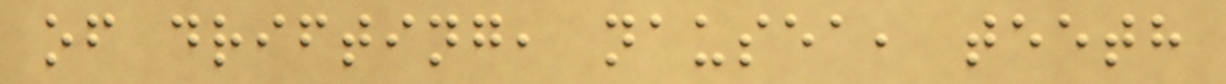of drifting, nausea, teeth
